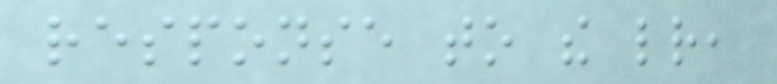response to the letter,
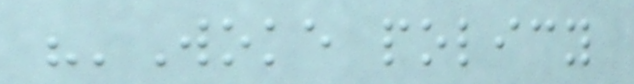"'Woke policy
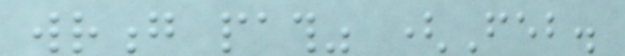wrong path" (Feb.
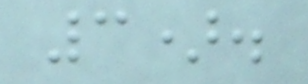3).
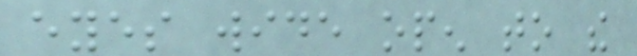eyes wide open to the
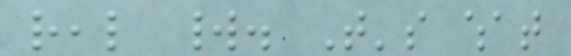real world. That's what
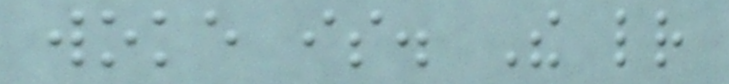woke is. The letter
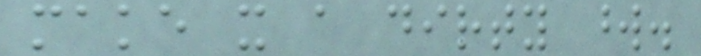make it a dirty word.
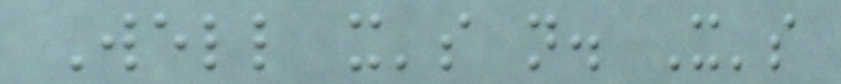Well it's not. It's
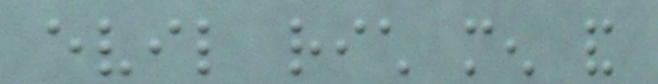evil rich men and
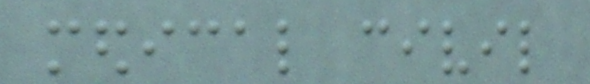medical civil
